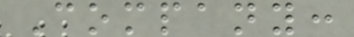Company:
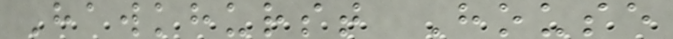Hawkhurst House
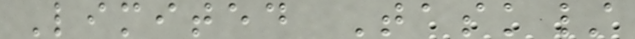Limited Task/
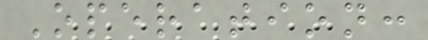Operation:
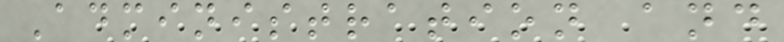Administration and
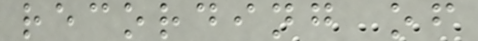recording of
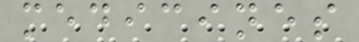medicines
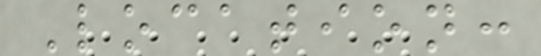Location:
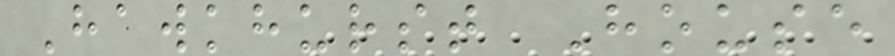Hawkhurst House
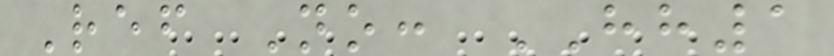Ref No: HH1
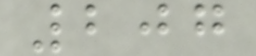207
